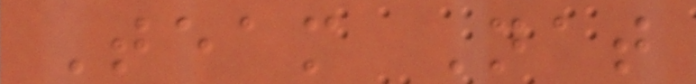Team Nat
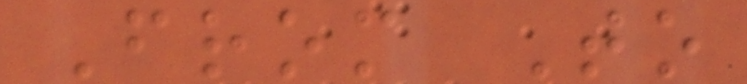From To
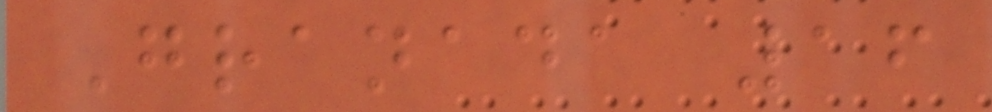Granada 16
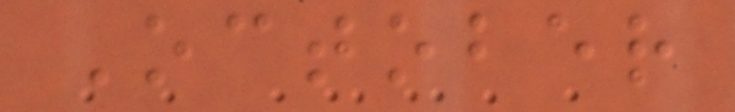October
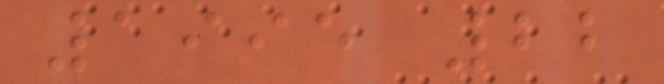1995 22
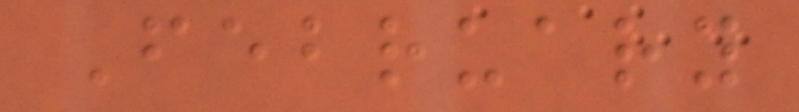February
